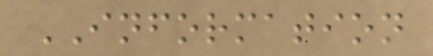INFORMATION
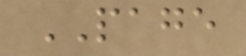PAGE
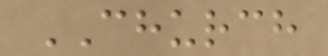CHURCH
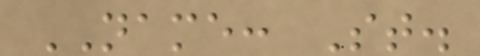NAME: St.
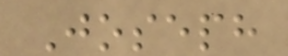Joseph
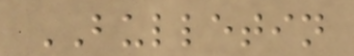BULLETIN
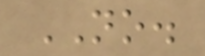NO.
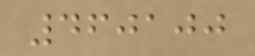460100
